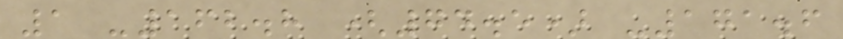1 -162.8 (74.5) -171.6
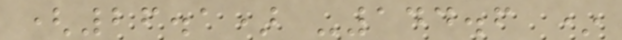(26.1) -144.6 *
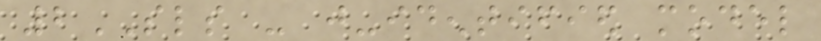2SLS - just-identified model
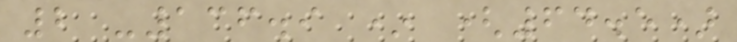2 -136.9 * (64.5)
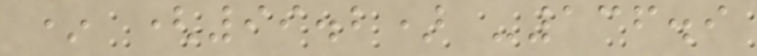* (99.2) -136.9
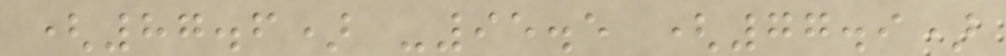(87.6) -95.5 (77.9)
